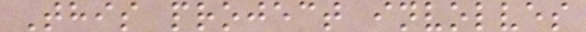This project involves
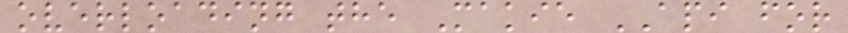overloading the Makie API for
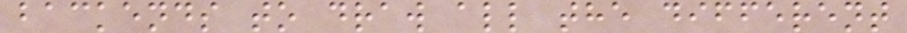backends to draw all the different
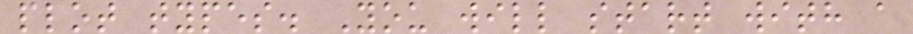plot types. You will start with a
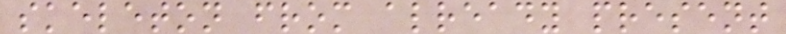skeleton from already present
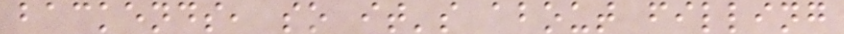backends, so it's about filling
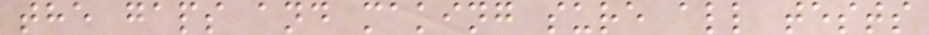the gaps and making sure all tests
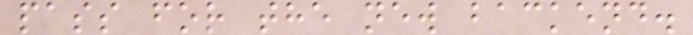pass for the new backend.
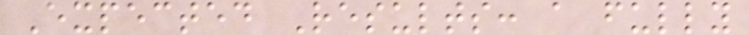Expected Results: a fully
